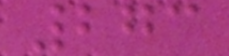273
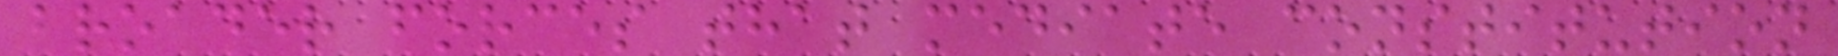broader forces that mediate constitution
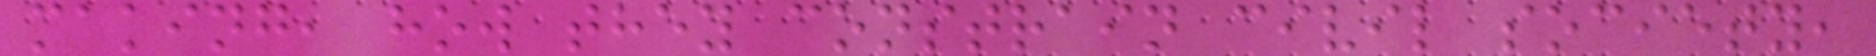making, how they constrain civil society,
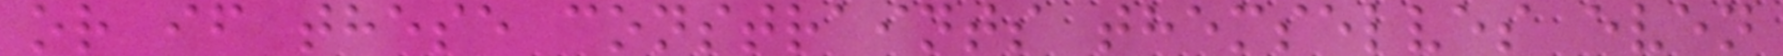or if these constraints themselves even
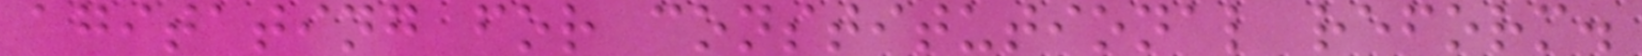agitating for constitutional reform.
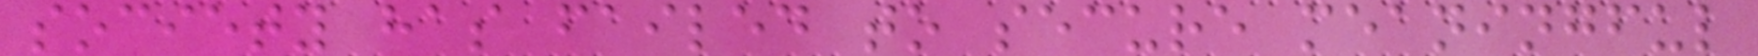society has failed to secure meaningful
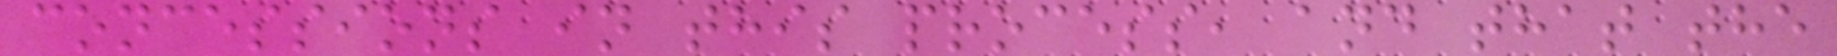concessions in this process, and that the
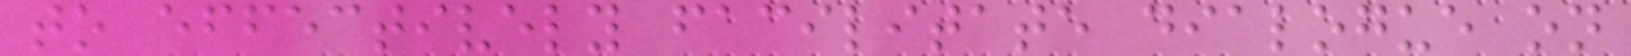to effectively facilitate dialogue on
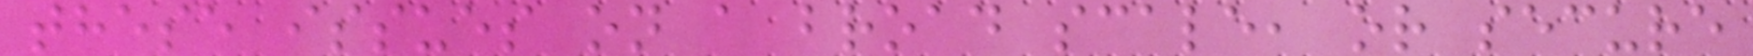these issues on a broad scale, or secure
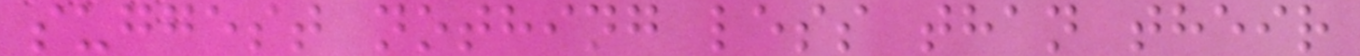suggest nothing less than their
